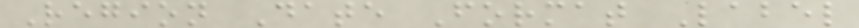Region Date Format Label
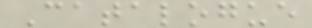Catalogue
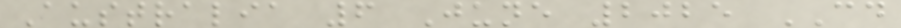Australia 6 June 2025 CD
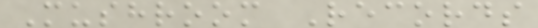Mushroom Records
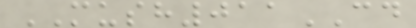MUSH011CD
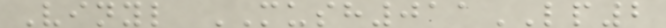Vinyl MUSH011LP2
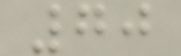70
